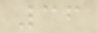36
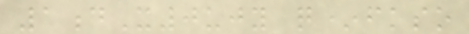1dX0ujy q*fkso
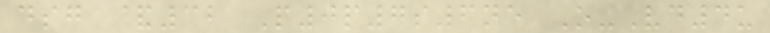dsg &32 P0p7s6ne O-Vd4u
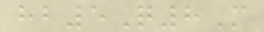hb5Q8M
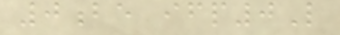0be ifp0L
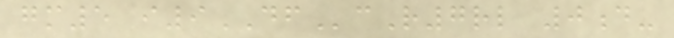gm5 i9DFcR7rl 0d-
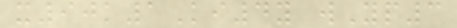x90k1Ki4y wYp3
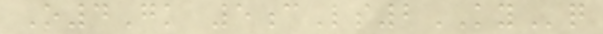O4Gk 5cLs2KYq
